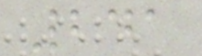241
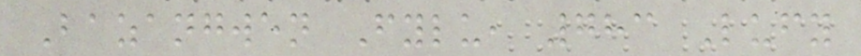Bazangwen Fylu, 783 Lufy
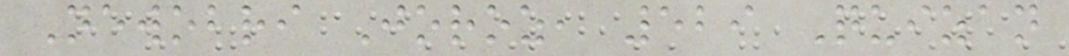Newobri Joroz, 529 Quizan
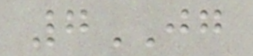7JG
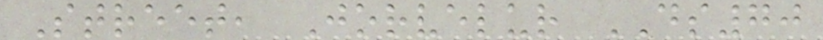Street, Jorvelur DS70
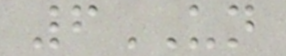6UN
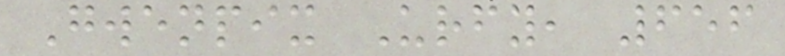Gwenpix Urfy, 656
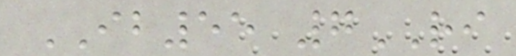IB55 7RI
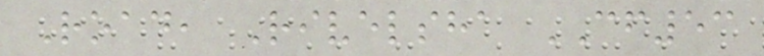Road, Rivelsha CF53
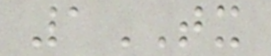1TX
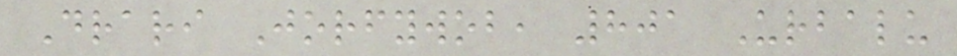Drari Jorfywob, 801 Urbalu
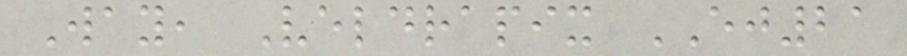Way, Veldrapix EJ21
